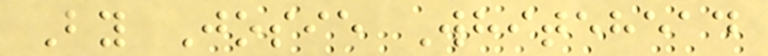By Josie Whitehead
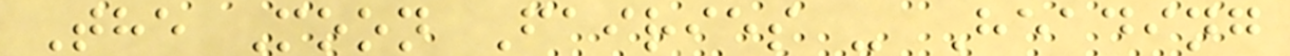The Moon Fairies - Heading
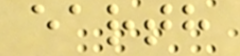earth
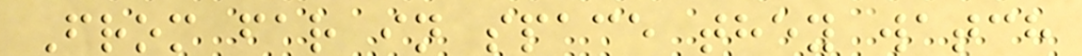From far in space they watch
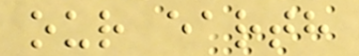our earth
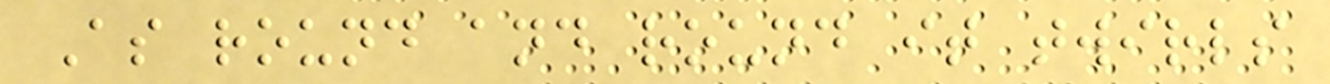As round and round it twirls
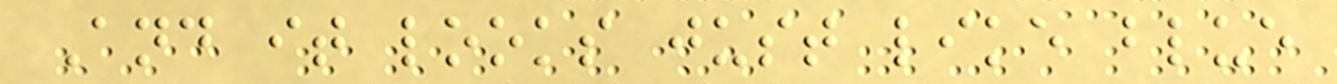And it looks just like blue
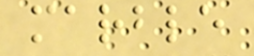marble
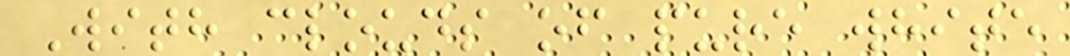With clouds of pure white
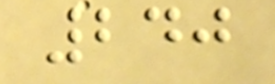240
